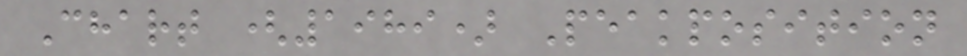Chart (1989) Peakposition
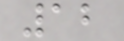12
